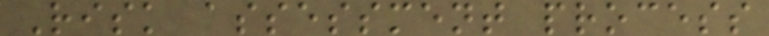Risk assessment process
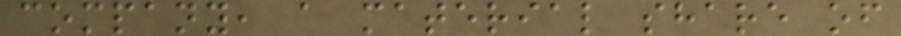company, a material share of
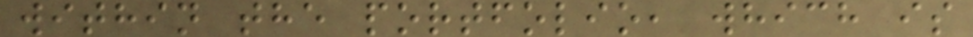within the portfolio, which is
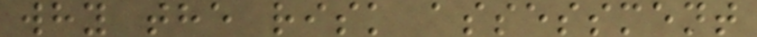why the risk assessment
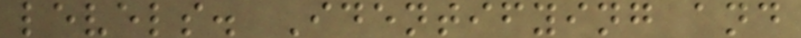levels. Identifying and
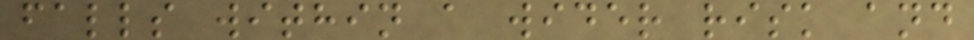falls within a wider risk and
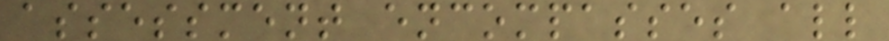assessment encompasses all
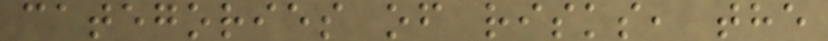categories of risks, the
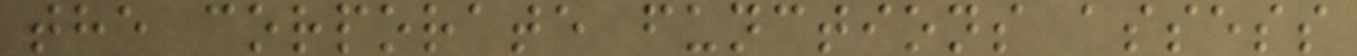the corporate functions assess
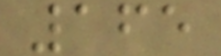165
